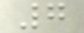7
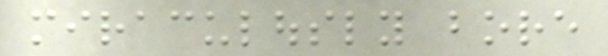miraculously bore
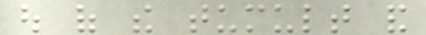out of the tumult and
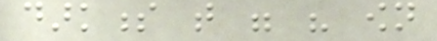darkness that were his own
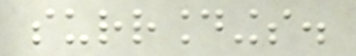surroundings.
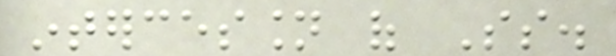intercession of Ss.
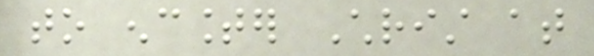to encounter Christ at
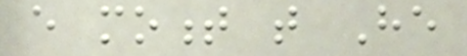every moment that He
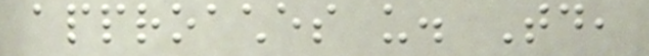approaches us. Today,
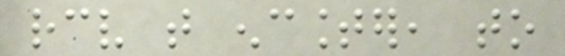receive that encounter, to
